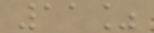11%
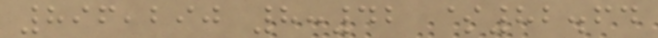896,290 8:42 $82.64
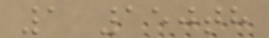1 150th
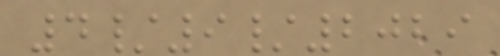4/9/2029
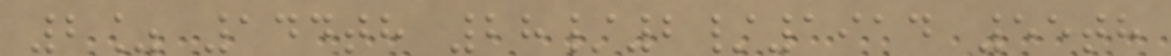2% 144th 28/2/1914 55th
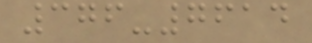376-7614
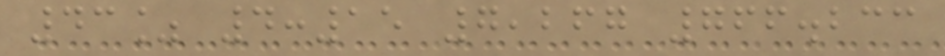43% 4:15 7,267 766.233
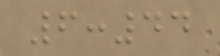6:44
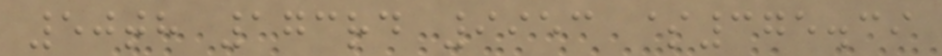50th 173rd 9953 $375.39
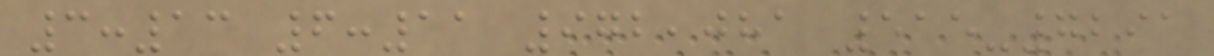3:13 6:11 972,081 515-7291
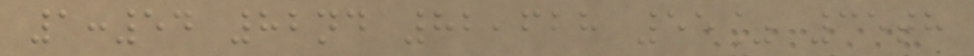1:54 82nd 82,628 55% 35th
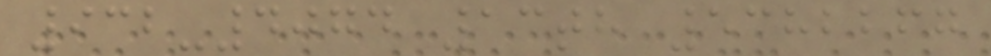932-4074 13th 5382267
